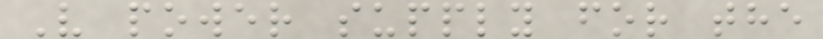V power supply for the
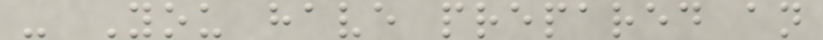- You have prepared an
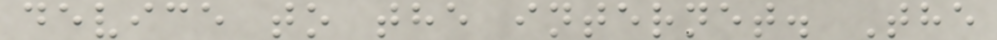device to the internet. The
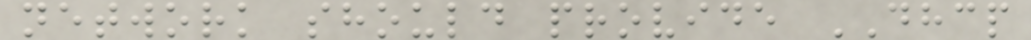network should provide DHCP
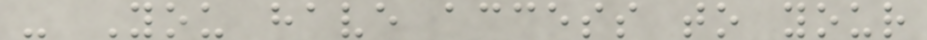- You have access to your
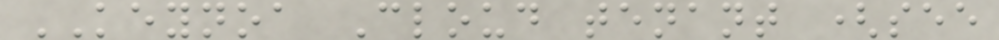KEYNOA Cloud tenant (see
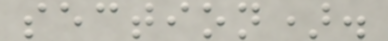section).
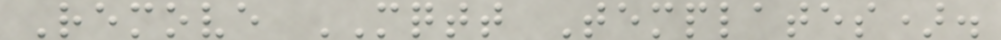Remove MQTT Templates).
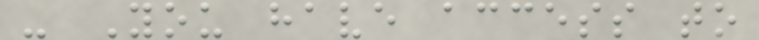- You have access to
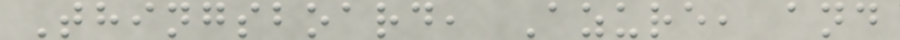Thingsboard, Azure, and
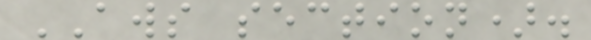AWS section).
